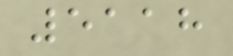5118
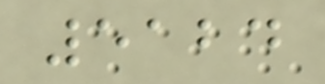5124
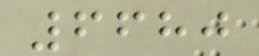6680
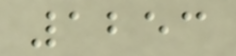1253
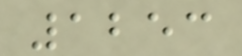1253
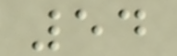54
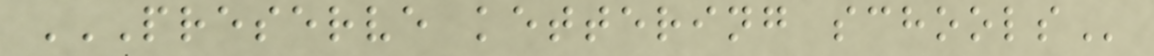PRESERVE KETTERING SCHOOLS
